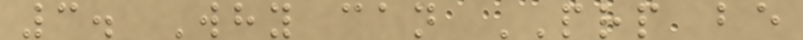3. Why can PRP be
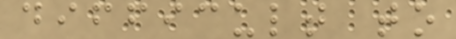difficult to
